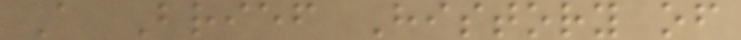A Brief History of
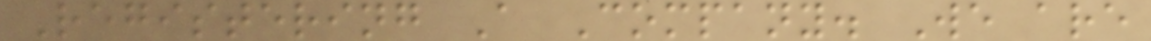Registering A Company. We are
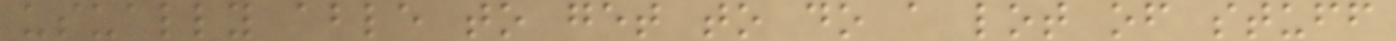usually able to get to do a lot of stuff
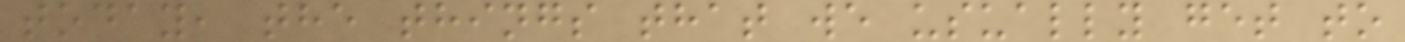today, the things that we usually get to
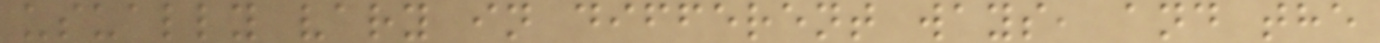usually vary in different ways, and the
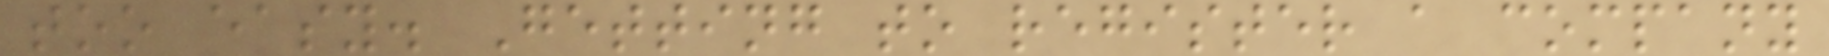too easy. Getting to register a company
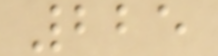225
